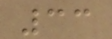33
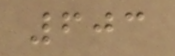603
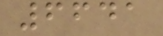6641
